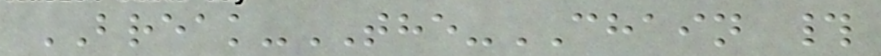BREAK-THE-CHAIN #
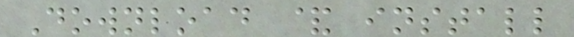Download & install
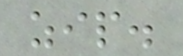zip.
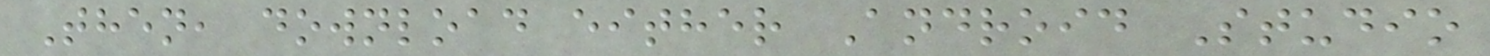Then, download either Android Studio
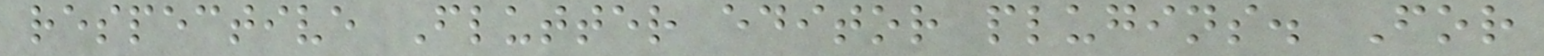respective Flutter editor plugins. For
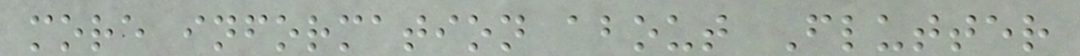more information about Flutter
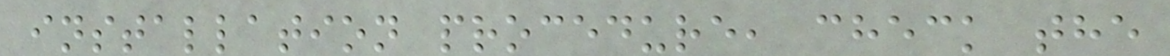installation procedure, check the
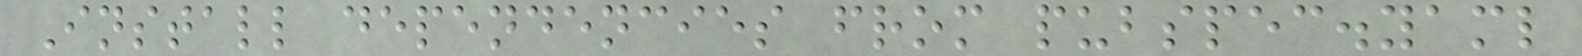Install dependencies from pubspec.yaml
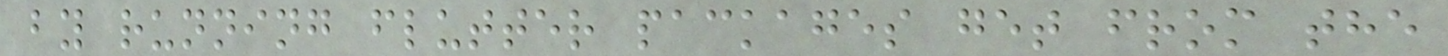by running flutter packages get from the
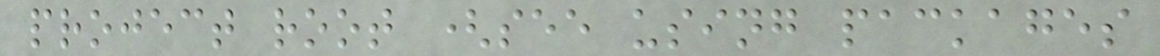project root (see using packages
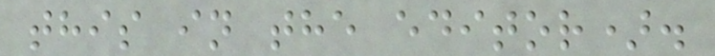this in the editor).
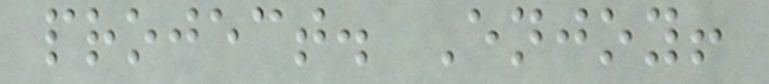project. Enjoy!
